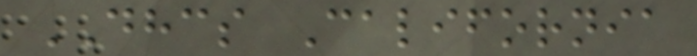DHCS California
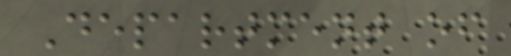Department of
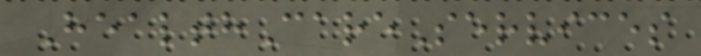HealthCareServices
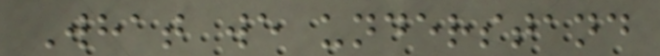What we understand
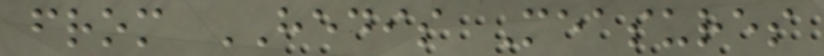from HEDIS Measures
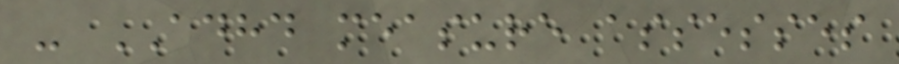- ADHD measure assesses
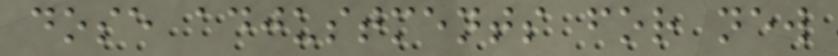dose adjustments for new
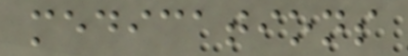medications
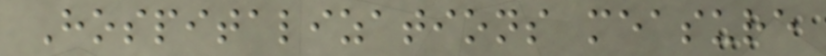Hospitalizations measure
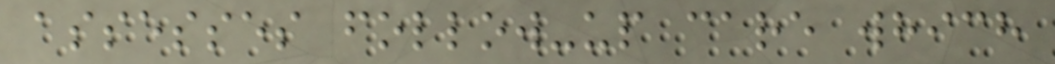assesses follow-up care which
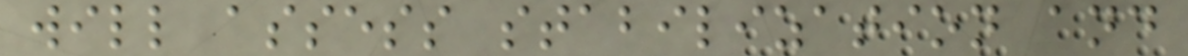will assess stabilization and
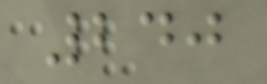240
